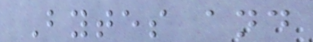Bytes and
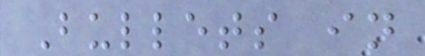Bullets in
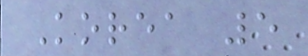Korea 5
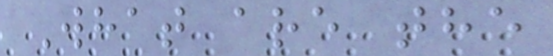What are the
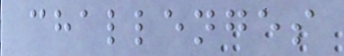challenges
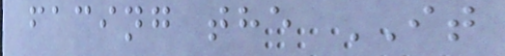facing the IT
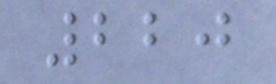220
